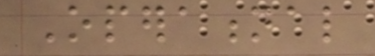Operational
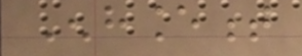Enhancement
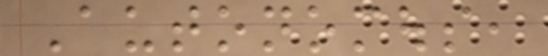Autonomous,
